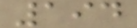194
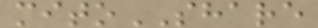mitoSHARE
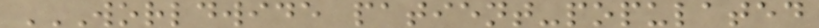WORLDWIDE PATIENT-POPULATED
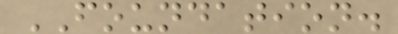FOUNDATION.
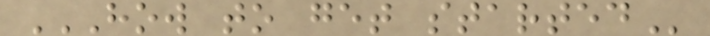HOW TO GET STARTED
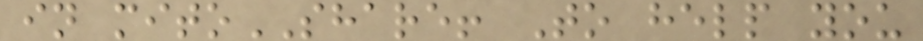in mitoSHARE! To help you
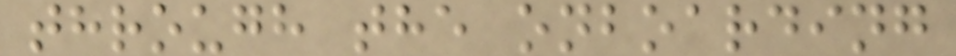through the onboarding
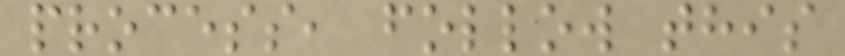process, follow this
